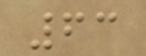63
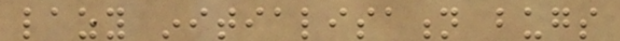lazy initialisation bugs
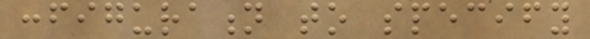configuration to specify
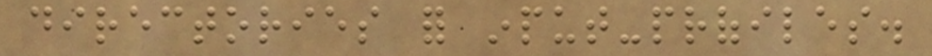directories for input-profiles.
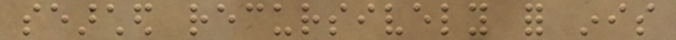searched recursively for inis
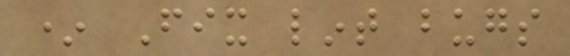* Fix lint bugs
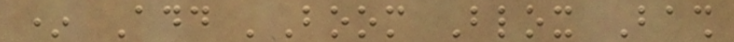* Add 'Boom Blox Bash
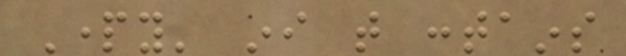Party' ini that contains
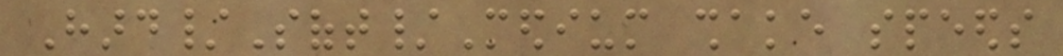Hard/Soft/Medium shake speeds
